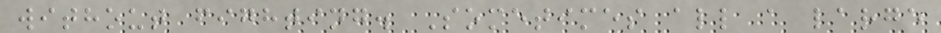without fighting. Sometimes all a large
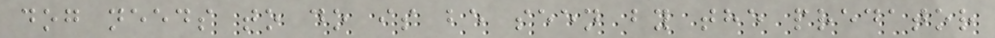dog needs to do is be seen by the predator
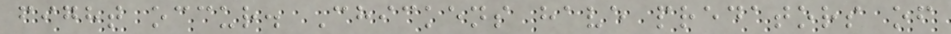fight occur. Chickens have predators of
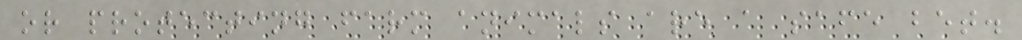or protecting farm animals are a safe bet.
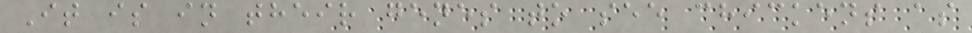It is in their genes to see chickens as
